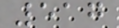517
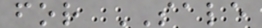for SALE
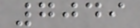7049
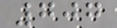707
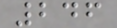246
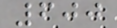600
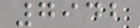7942
